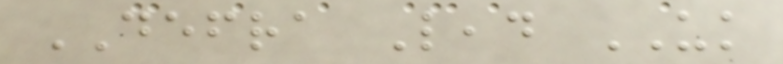DEFRA Lead UK
